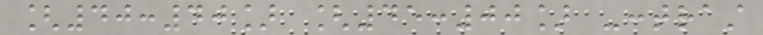[40:40] [45:00] -contrast
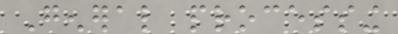General processing
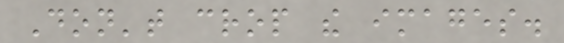Don't crop the images.
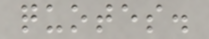quotes.
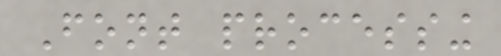Font processing
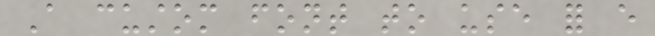A custom font to use for every
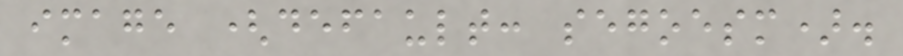image (default: segoesm).
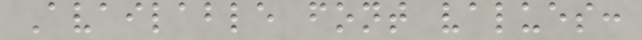Available font values:
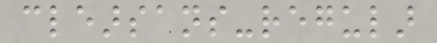clearsans-regular
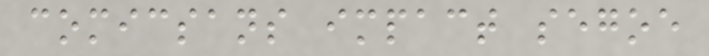comicsans impact segoe
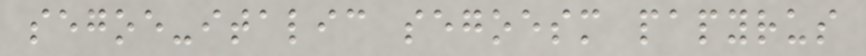segoe-italic segoesm papyrus
